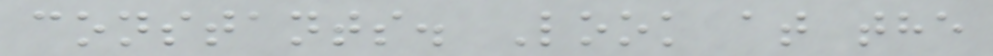constants. Look at the
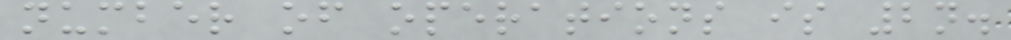number of operations is 2n.
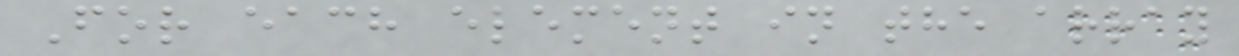For each element in the array
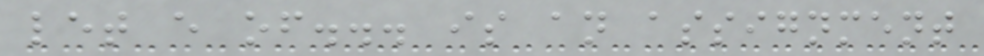let e of... is an assignment
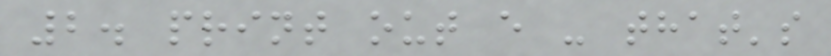2. print out e - that's
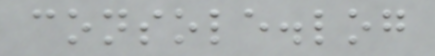console.log
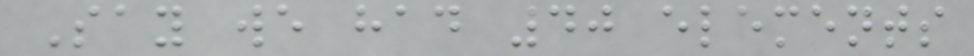Say we had 40 elements
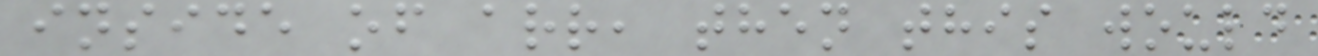inside of arr, then this would
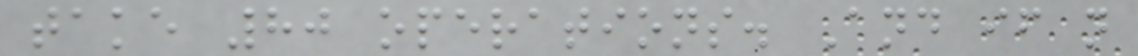take 80 operations. And if n
